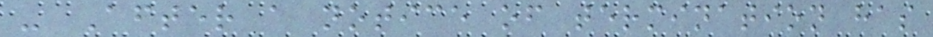- After a notice of termination has
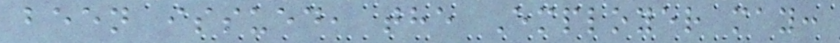been issued, the Employer may:
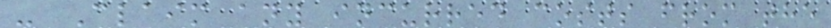- Claim any incurred costs from the
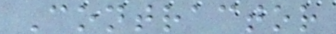Contractor
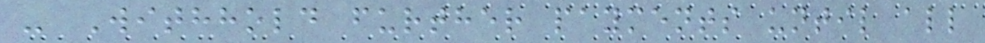- Withhold further payments until all
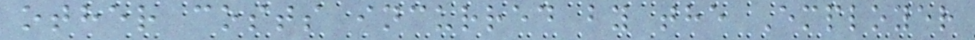other costs incurred by the Employer
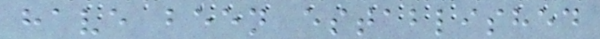have been established
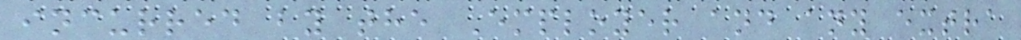incurred by the Employer and any extra
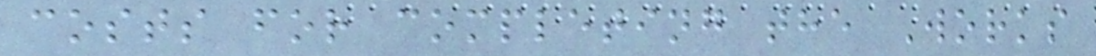costs for completing the Works
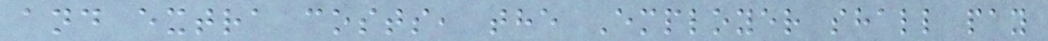and extra costs, the Employer shall pay
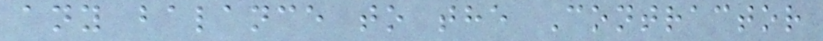any balance to the Contractor
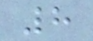8
